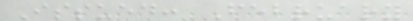Issued: February
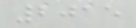2015
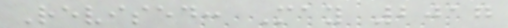Revised: May 2017
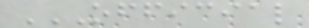OFFICIAL
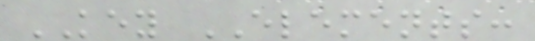KEY ELEMENTS:
